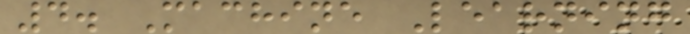4. Machine Learning
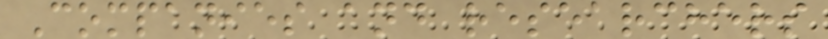Companies and researchers
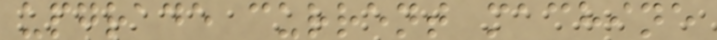upgrade current machine
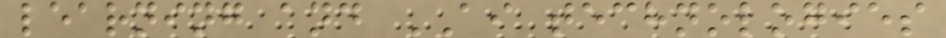learning and AI technologies
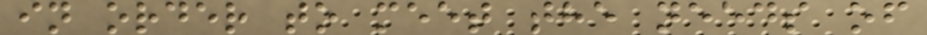in order to meet the needs of
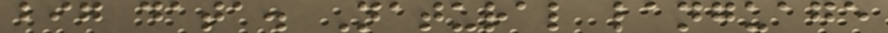big data. Natural language
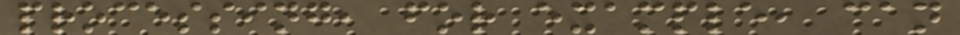processing, for example, can
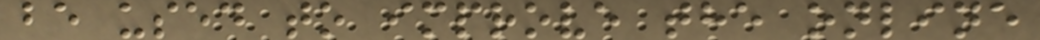be used to improve the online
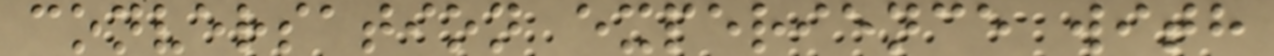conversation experience with
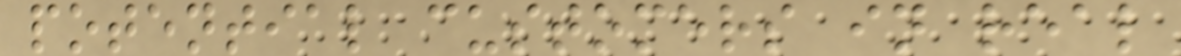potential customers in real
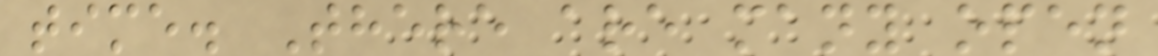time. There are many open
